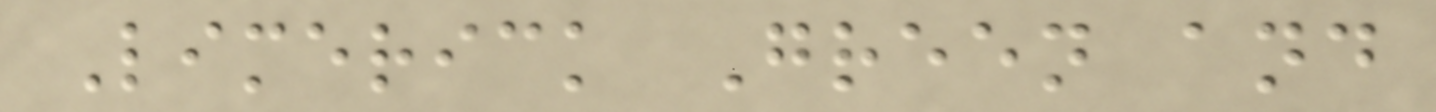Limerick Green and
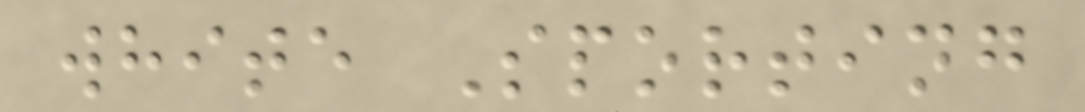white Sporting
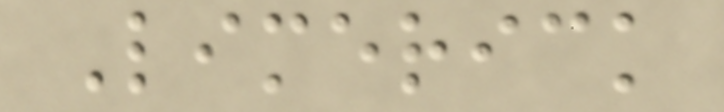Limerick
